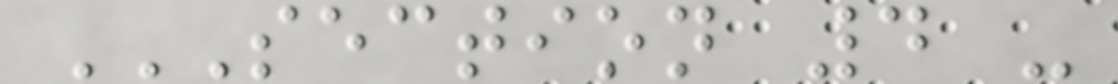SECTION 4 -
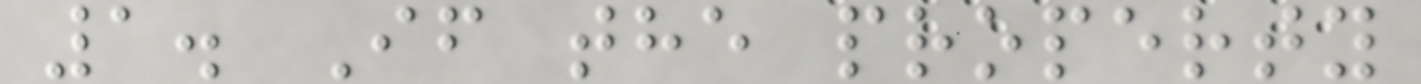1. If the property
